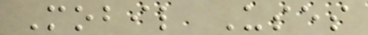Mobil Uses
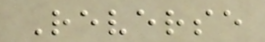Reverse
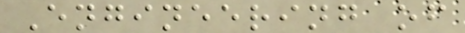Engineering of
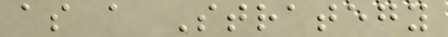as a Strategy
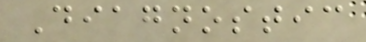Diagnostic
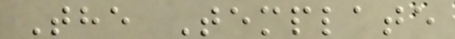The Template
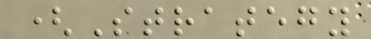(Strategy
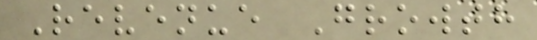Revenue Growth
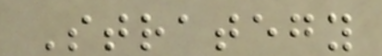Strategy
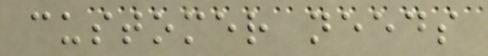customer needs
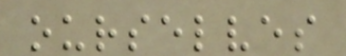ourselves
